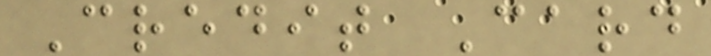Credit Card
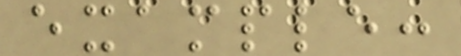example:
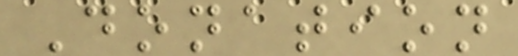Donation
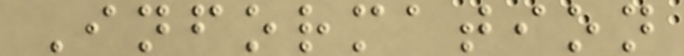Information
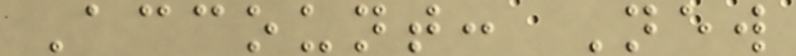Account: New
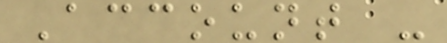Account -
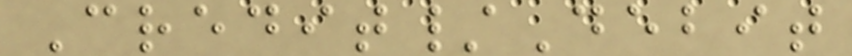Credit/Debit
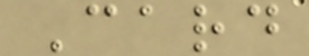Card
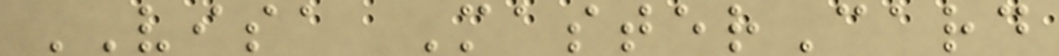VISA MasterCard
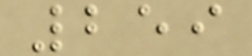259
